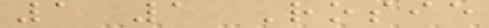1 1 Rosie
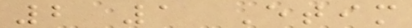2 1 Etim
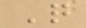Q
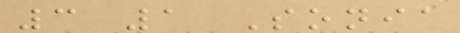3 1 Sonia
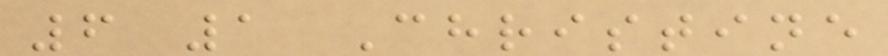6 1 Christine
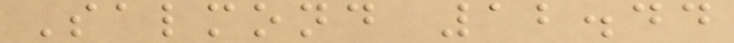Salmond 12.44
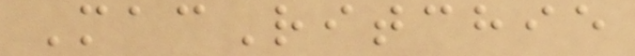MacRitchie
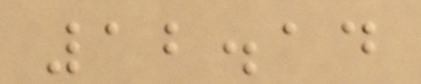12.14
